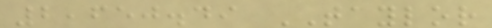2,650.49 TAYLOR
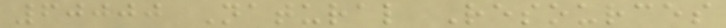60000 Natural Resources
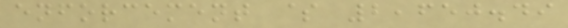enforcement $ 2,650.49
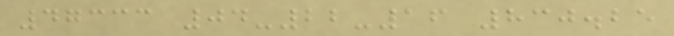47333 04-22-16 830.25
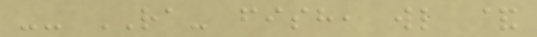-- RA- fish, wl &
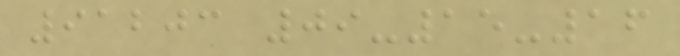91203 09-15-16
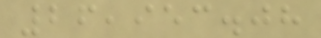26,953.08
